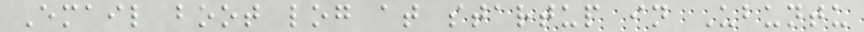Email boot log at startup in Ubuntu
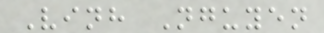Vinh Nguyen
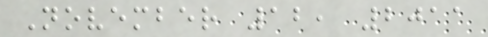November 12, 2011
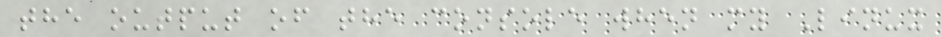the output of the console when my Linux
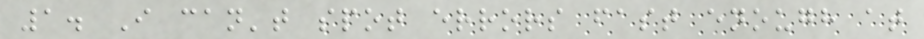1. I can't spot errors fast enough at
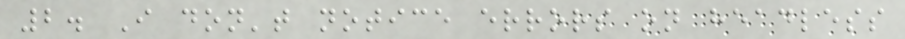2. I don't notice errors on headless
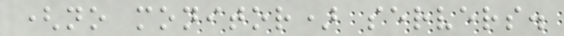(no monitor) servers.
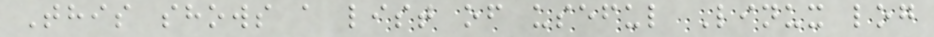This shows a list of useful Linux log
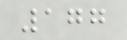177
